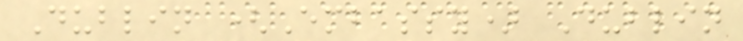Dublin (Embassy) Dublin
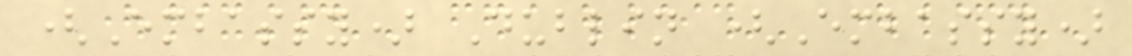(Embassy) Dublin (Embassy)
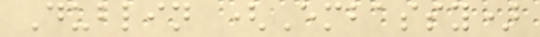Dublin (Embassy)
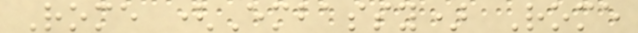Rome (Embassy) Rome
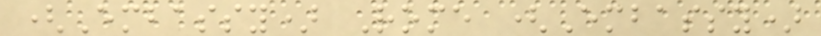(Embassy) Rome (Embassy)
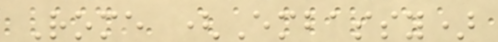Rome (Embassy)
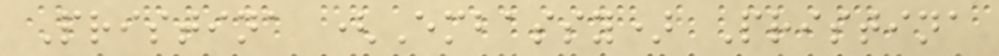Pristina (Embassy) Pristina
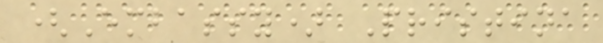(Embassy) Pristina
